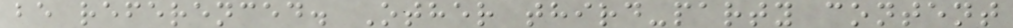be referenced. Other third-party content
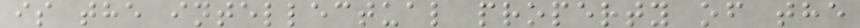is the intellectual property of the
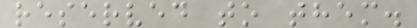reserved to them.
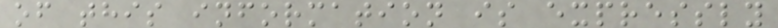of this information is expressly
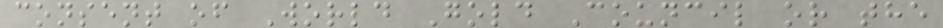consent of World Gold Council or the
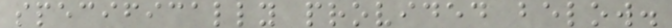specifically provided below.
